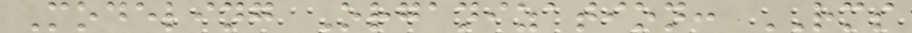Modeling Organization: RMS
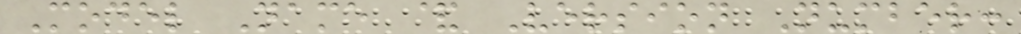Model Name & Version Number:
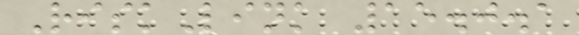RiskLink 15.0.1
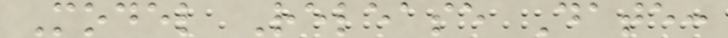Model Release Date:
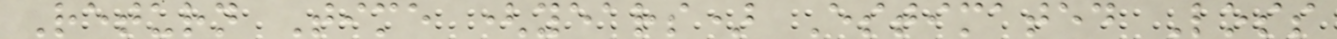Return Time (years) Estimated Loss
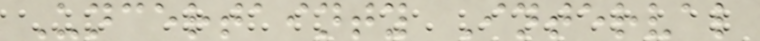Uncertainty Interval
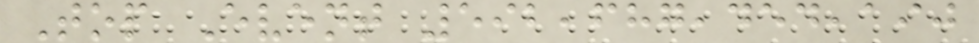Top Event 592,687,454,190
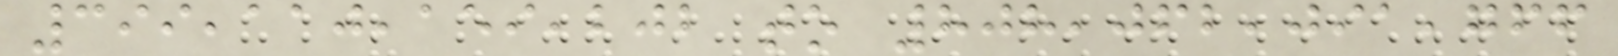399,110,159,202 to 808,062,091,766
